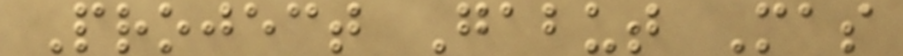Project Gabut Mas
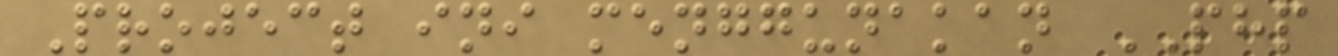Project ini menggunakan PHP
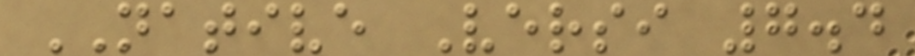NATIVE Versi 7.4
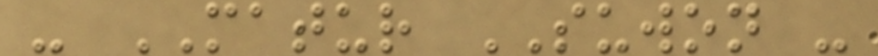- MATUR SUWON -
